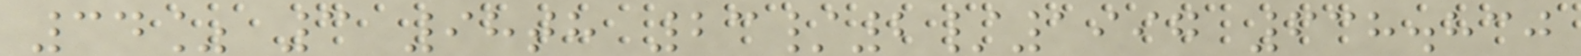34% 3 98th 23/2/1997 638.830
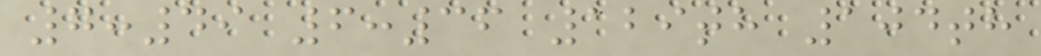7:49 6:36 129th 104th
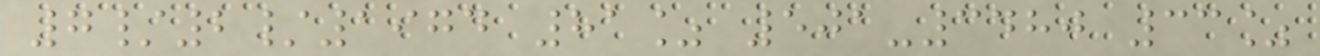7/2/1974 81% 501-3480 33%
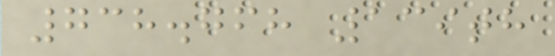738.768 139th
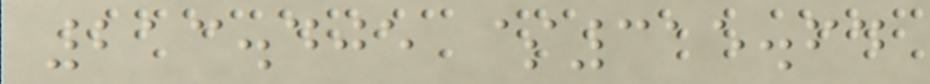213.405 $315.64
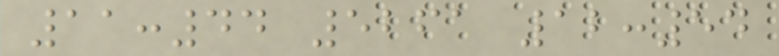11:44 5261 12:54
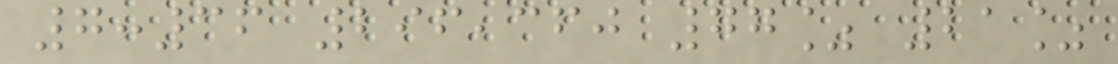7:36 296,360 77% 21%
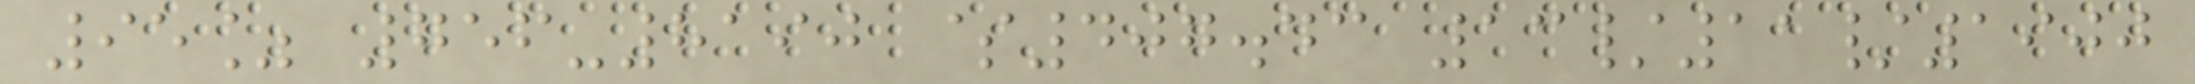95% 756-8190 $407.43 13/11/1900
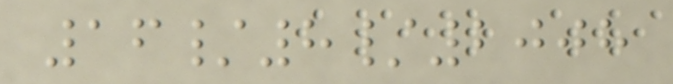16/8/2008
